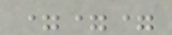===
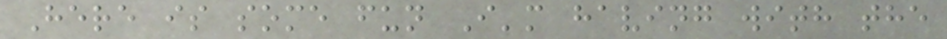Here is some fun I'm having with the
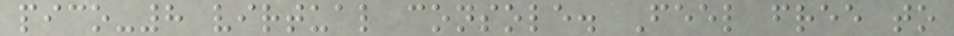pico-8 virtual console. Feel free to
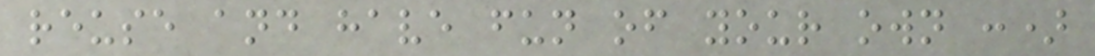reuse and have fun of your own :)
